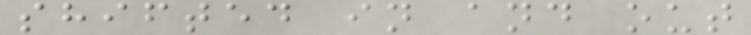shifted in and out
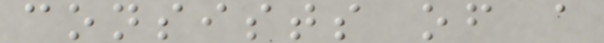consists of a
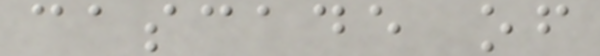cascade of
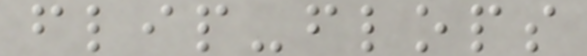flip-flops
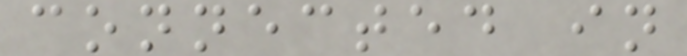connected in
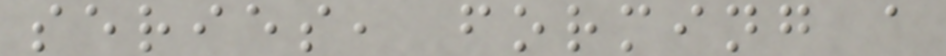series, forming a
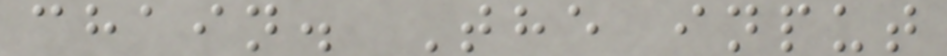chain. The input
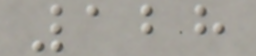128
